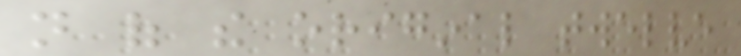not of the original twelve
